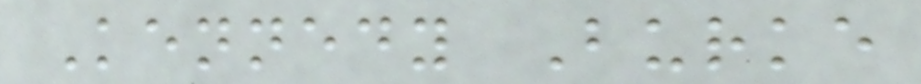Kennedy Burke
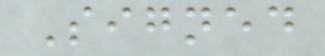Signed
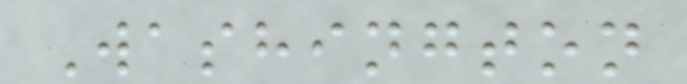Washington
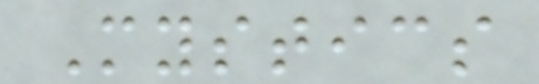Mystics
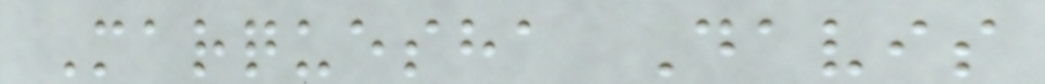Marquesha Davis
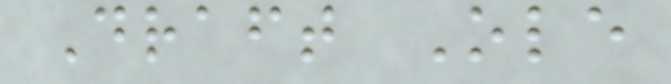Draft Ole
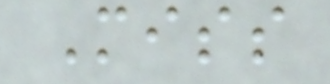Miss
